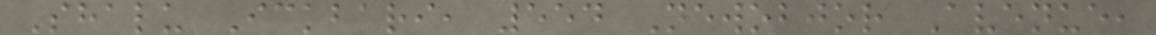Shalu Ickbari, 554 Newobjor Avenue,
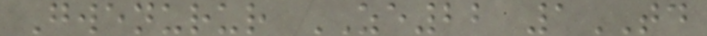Gwenurur ZE22 1TD
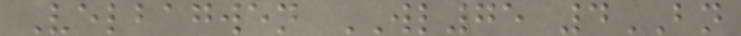Velbagwen WL75 4BN
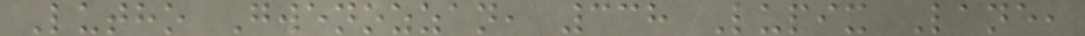Lutho Gwenozzan, 338 Lupix Lane,
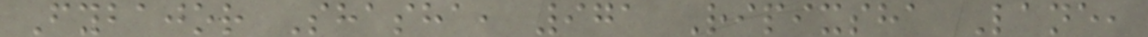Fybajor Shasha, 971 Ripixsha Lane,
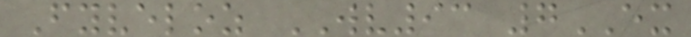Fyveloz WV93 7EX
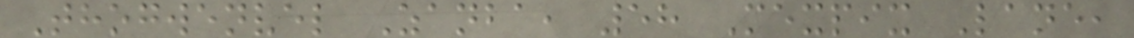Thogwenvel Zanba, 58 Mexpix Lane,
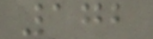172
